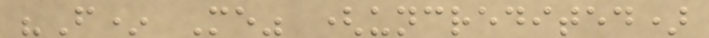"F* Me" (uncredited)
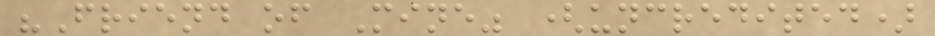"Friend of Mine" (uncredited)
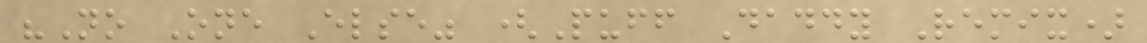"No One Else" (Puff Daddy Remix)
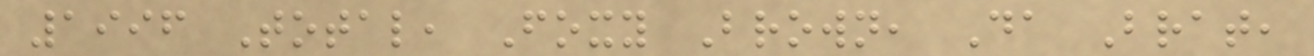1996 Total, Foxy Brown, Da Brat,
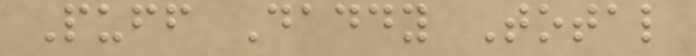Puff Daddy Total
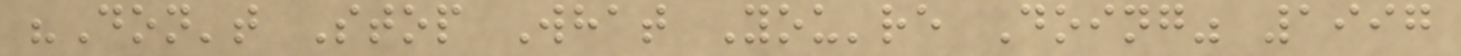"Don't Stop What You're Doing" 1997
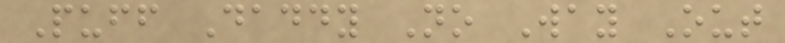Puff Daddy No Way Out
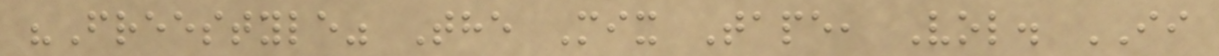"Freestyle" The Mix Tape, Vol. II
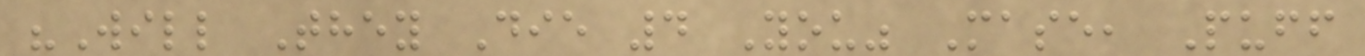"Will They Die 4 You" Mase, Puff
